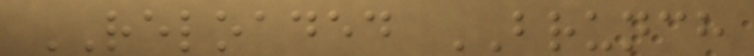RELOADED BRUNCH
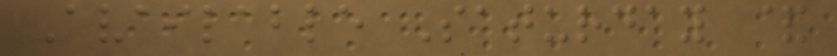Available Saturday &
